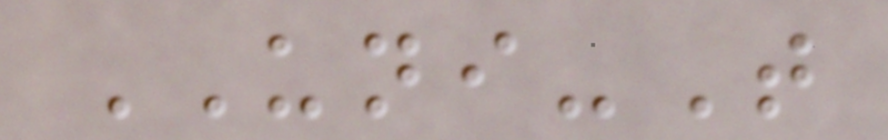UNI-T
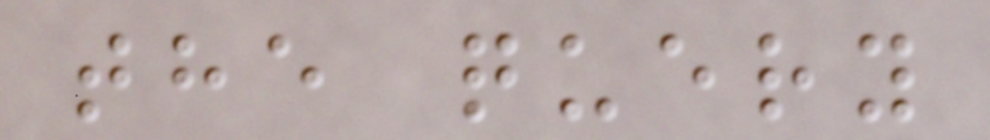the query
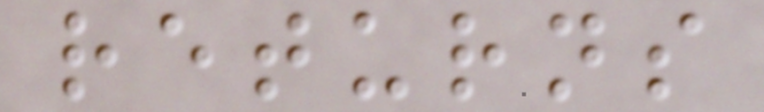returns
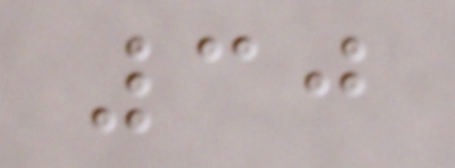30
